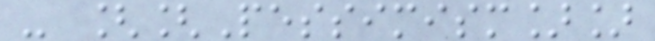- [[Pessimism]]
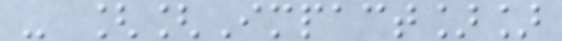- [[Impact]]
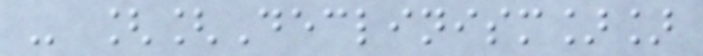- [[Declinism]]
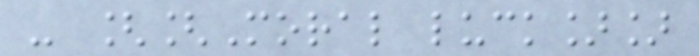- [[Moral luck]]
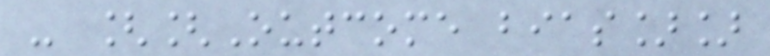- [[Outcome bias]]
